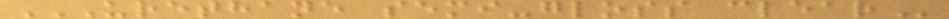URETHANE SEMI-GLOSS CLEAR
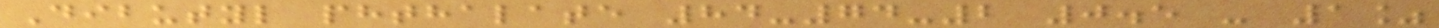Dibutyl phthalate 84-74-2 0.5 - 1%
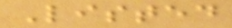Listed
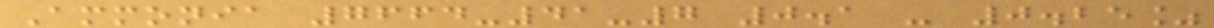Ammonia 7664-41-7 0.1 - 0.25%
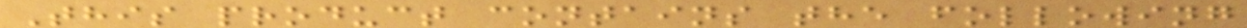This product contains the following
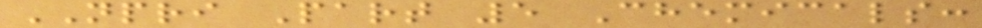NPRI Part 5 Chemicals:
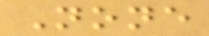None
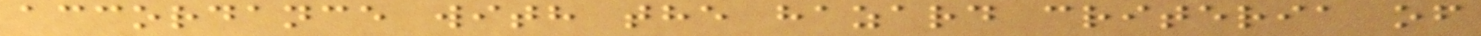accordance with the hazard criteria of
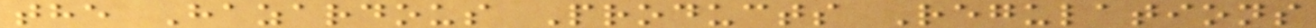the Hazardous Products Regulations
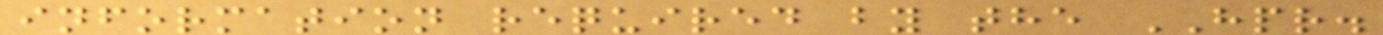information required by the HPR.
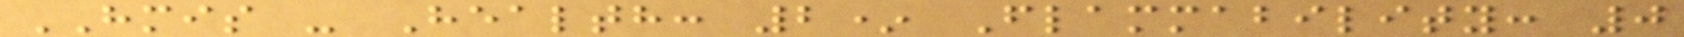HMIS - Health: 2* Flammability: 0
